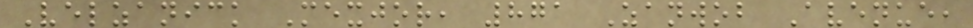Velzanick Mexjor, 871 Zanwob Avenue,
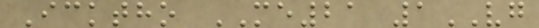Icktho ME21 1VG
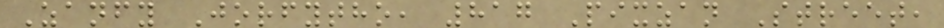Zanfy Jorfytho, 817 Pixzan Street,
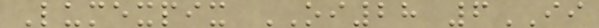Lumexpix OI28 6II
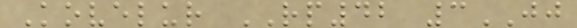Kovelur RP42 3JJ
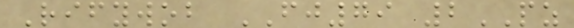Rifywob FJ79 2PZ
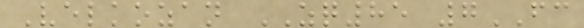Velkozan ZQ85 7FC
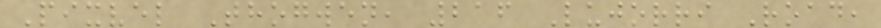Pixvel Thogwen, 216 Lujorri Road,
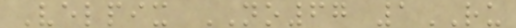Velpix NO67 1RU
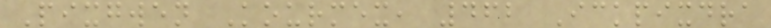Pixgwen Kourmex, 462 Ickpixdra
